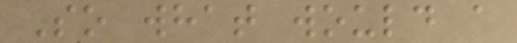So what would a
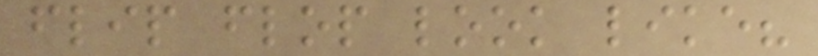flip flop look like?
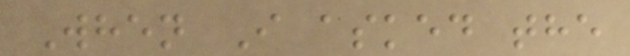When I asked the
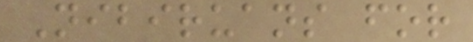Nibiruans for
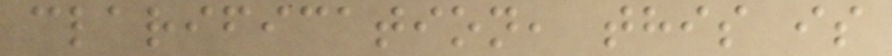clarification, this is
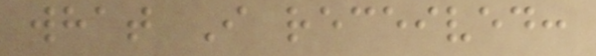what I received:
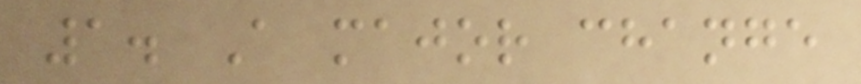1. A major change
